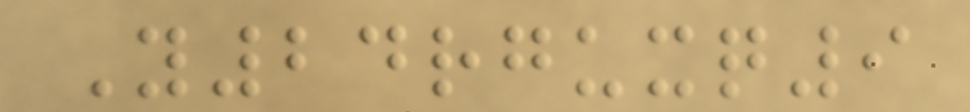Y24rguxq9
